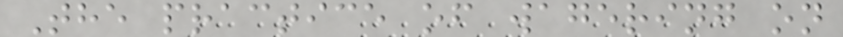The practice of wagering on
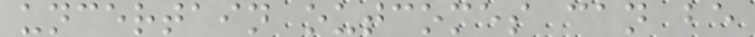uncertain outcomes can be
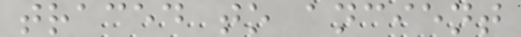traced to ancient
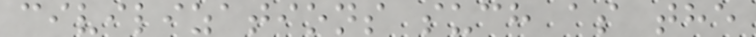civilizations such as the
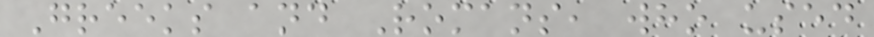Greeks and Romans, who used
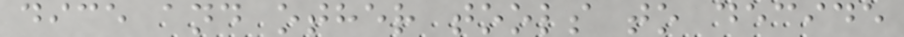dice and other tools to decide
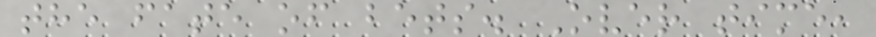the fate of bets. Over time,
